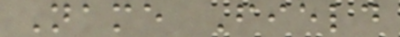Name Field
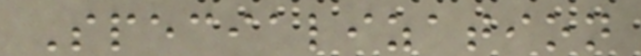Specialization
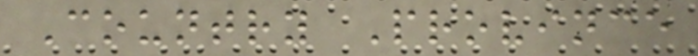Country Province
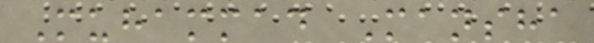Muhammad Mansha
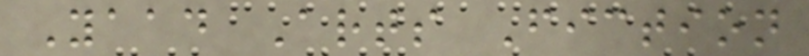Yaad Arts Fiction
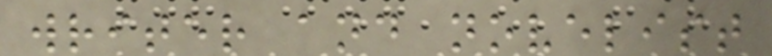writer and novelist
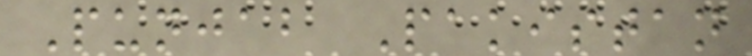Punjab Pakistan
